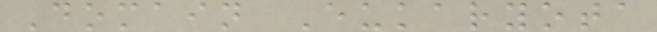Domain Eukaryota
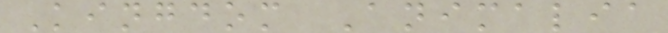Kingdom Animalia
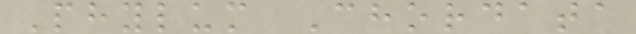Phylum Chordata
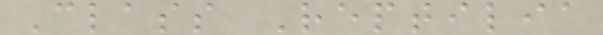Class Reptilia
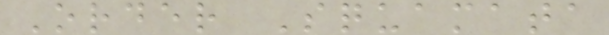Order Squamata
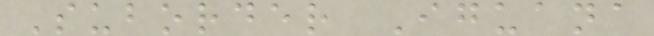Suborder Iguana
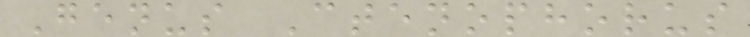Genus Ctenophorus
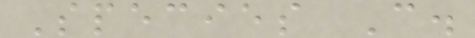Species C.
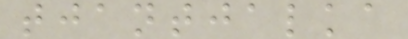tjantjalka
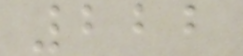222
